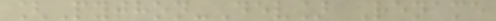[Python-Dev] Rename
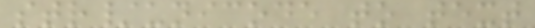str/unicode to text
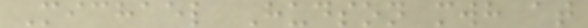Michael Hudson mwh at
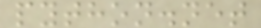python.net
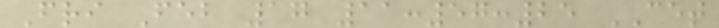Fri Feb 17 11:57:25 CET
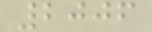2006
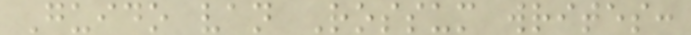Guido van Rossum writes:
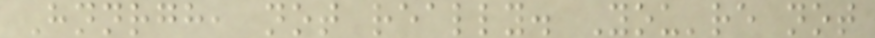Hnnrgh, not really. You're not
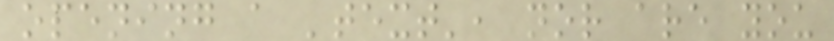opening a 'text', nor are you
